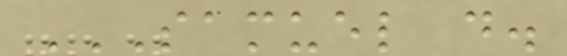SAMUEL D.
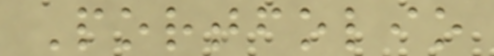Portfolio
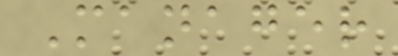Manager
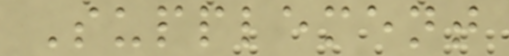Supplement
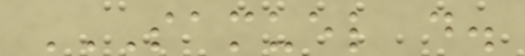SAMUEL D.
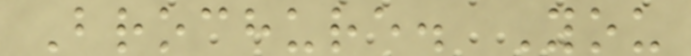Brochure. You
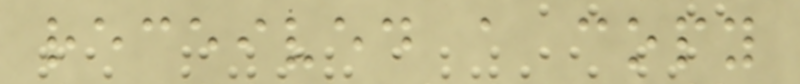received a copy
